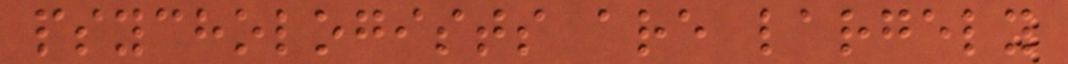psychologists are largely
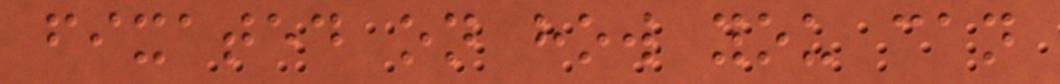fixated on how you can
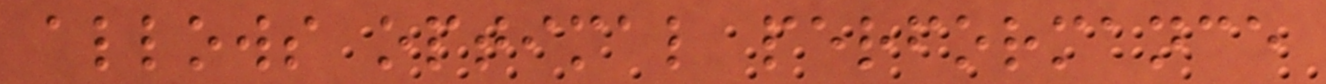allows optimal performance
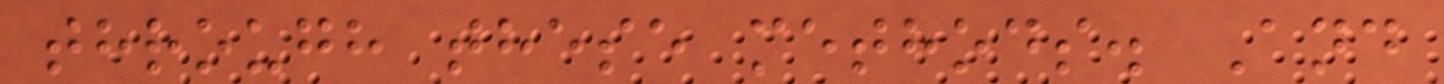through these methods. And
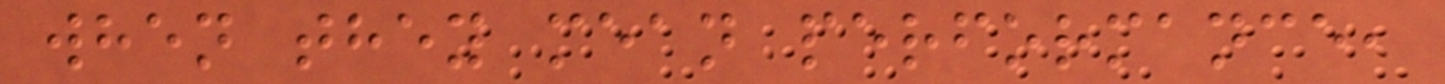when they mean performance,
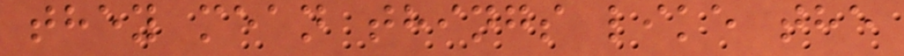they mean things like the
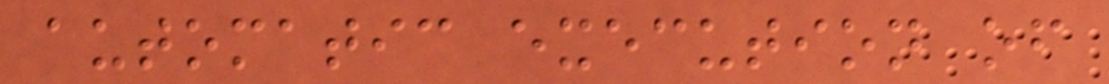automatic execution of
